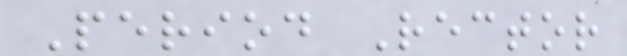Period Rector
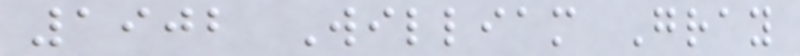1902 William Gray
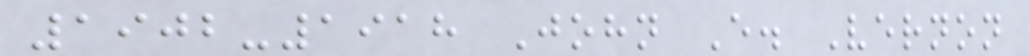1902-1918 John E. Vernon
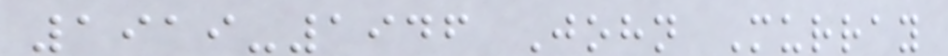1919-1946 John Murray
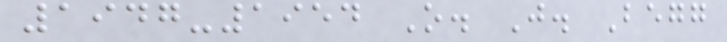1947-1954 O. J. Begg
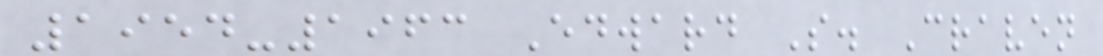1954-1963 Edward S. Craven
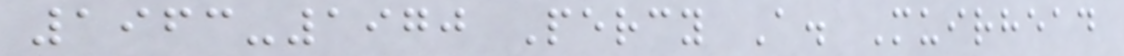1963-1970 Percy A. Muirhead
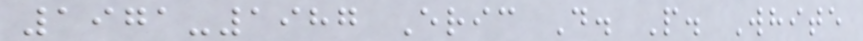1971-1987 Eric D. P. White
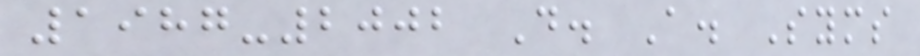1987-2002 D. A. Syms
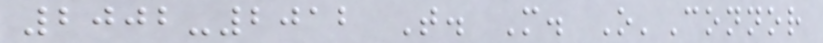2002-2012 T. M. O'Connor
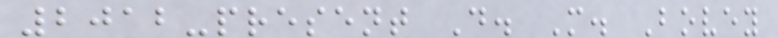2012-present D. M. Bovey
